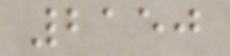2150
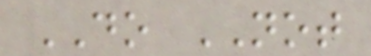DO NOT
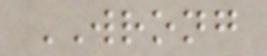WRONG
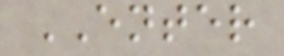ENTER
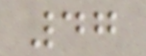47
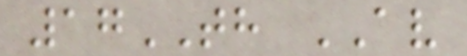17TH AV
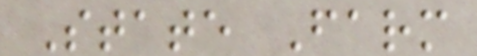State Farm
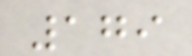179
